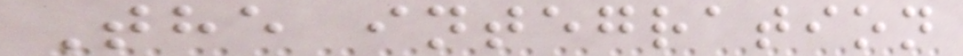The integration
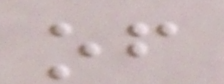of
